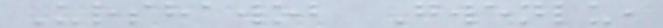Urshawob Gwenlu,
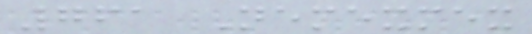761 Nemexmex
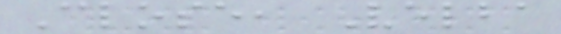Close, Velba
